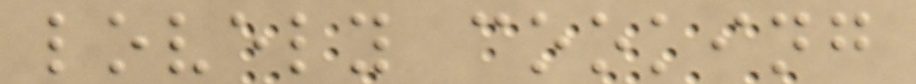lovely cooking
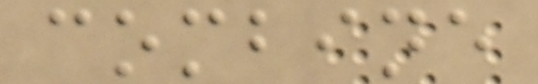combine
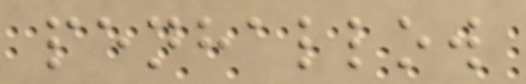penhallow
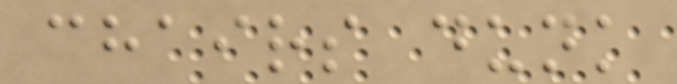chairs dunk
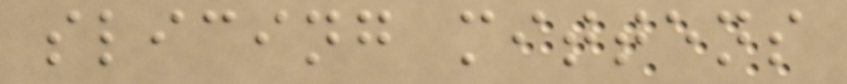slicing mittens
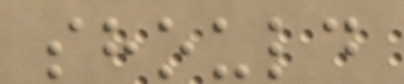should
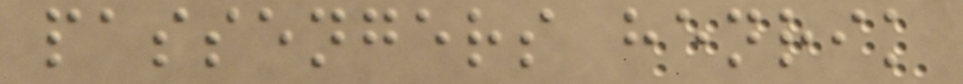passengers henrik
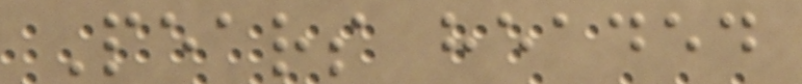Pears headed
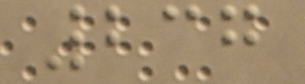237
